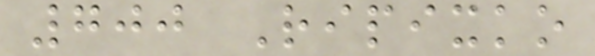700 Ripixko
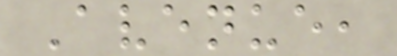Avenue,
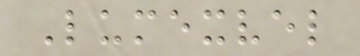Lumexvel
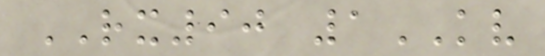RX90 1KV
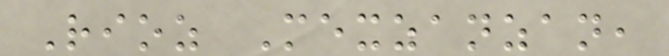Rioz Mexzanzan,
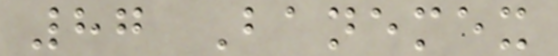87 Banemex
